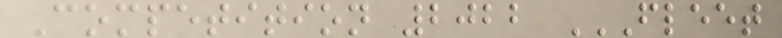Competition 2022 FLEET
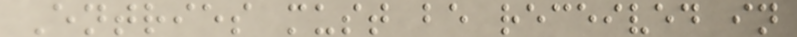Entries must be received in
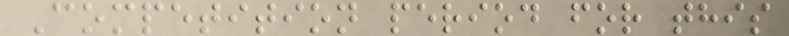Competition period for this
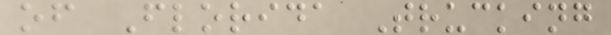of Florida Trucking
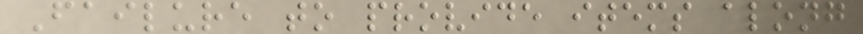Failure to provide items along
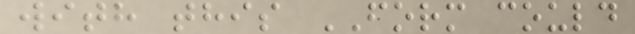with this FORM could
